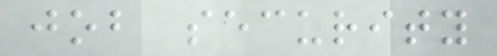job security
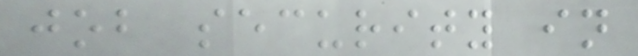job security in
